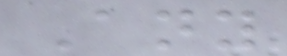Any
